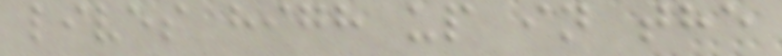lives high up in the
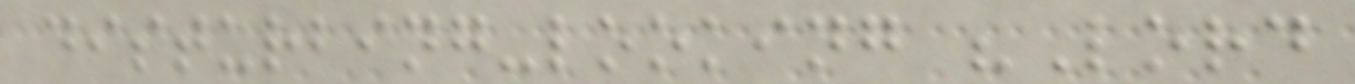disturbing-looking "Lord
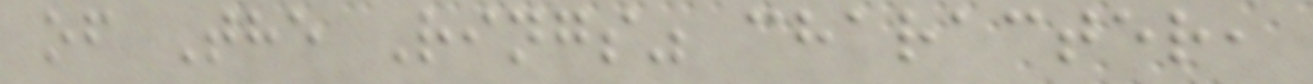of The Rings" character,
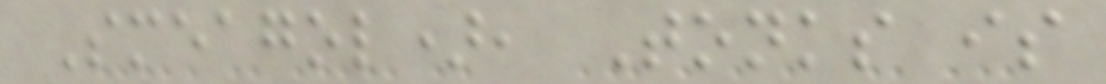Smeagol), Tonks is
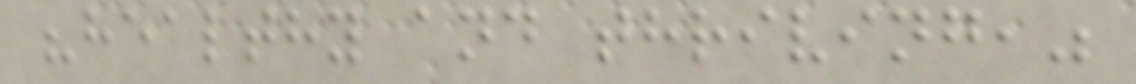"healthy and thriving,"
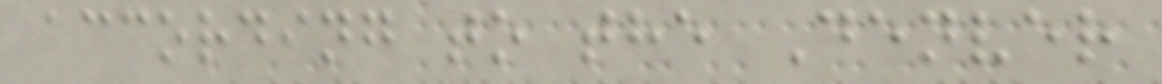according to the Denver
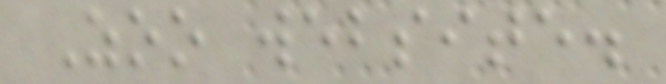Zoo website.
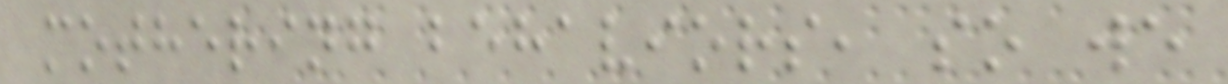mothering behaviors, so we
